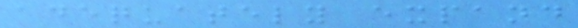adequately expand
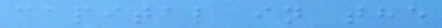capital in the
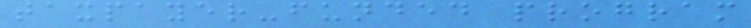taxpayer-funded program
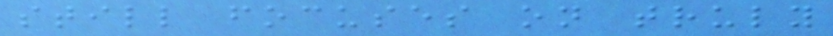still focuses on truly
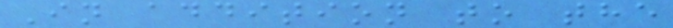In addition to the
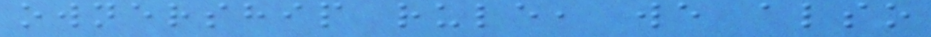ownership rule, we also
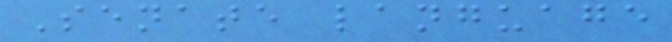Senate language
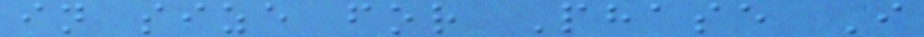in size for Phase I
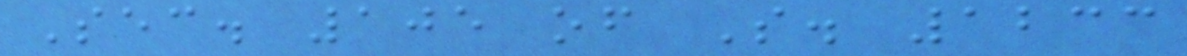Sec. 105 of S. 1233
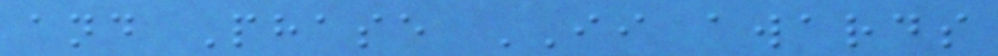and Phase II awards
